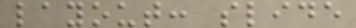layout: slide
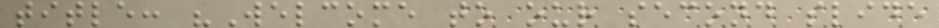title: "Welcome to our second slide
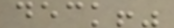deck!"
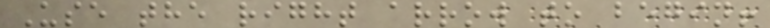Use the right arrow to begin!
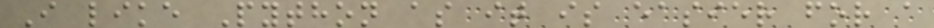I like Python as it is easier for a
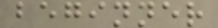beginner
